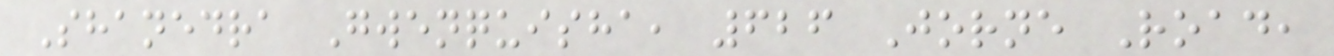Shanedra Gwenquisha, 626 Jorne Road,
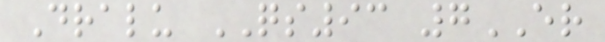Dralu QS93 7ER
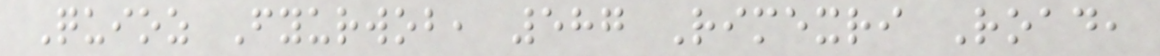Quioz Fyurwob, 587 Rimexri Road,
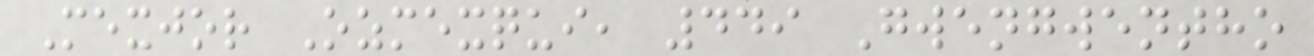Mexjor Ozmexqui, 449 Gwengwentho
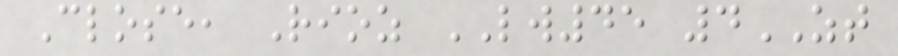Close, Rioz LW45 4ZT
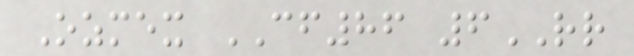Ozmex CF86 6RR
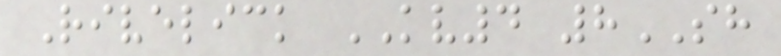Rivelick KV4 8SH
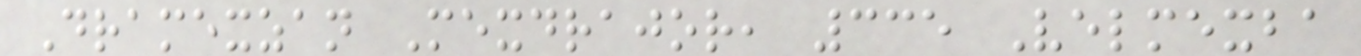Dramexzan Mexdrajor, 335 Velmexba
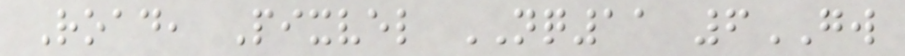Road, Pixvel NQ11 6GW
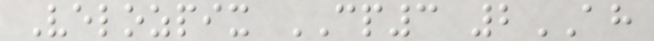Velozpix CP3 2AH
